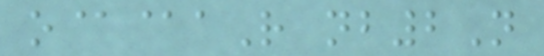o@@aR nb2N
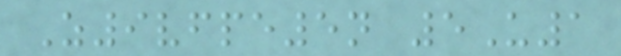Z9vfpe5n 5U1
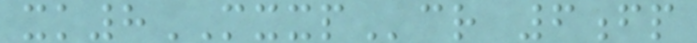xk8MXXPcr 6fp
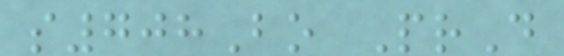s708Bo PrD
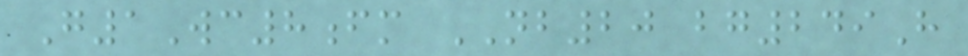G1Wc8fm NB20 bg249H
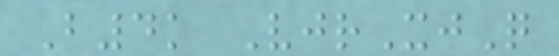B4k VjrXjQ
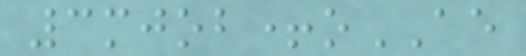3mjob+oAE
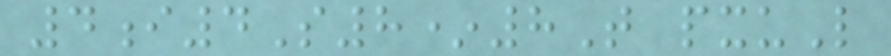4i4S8*8T pxuL
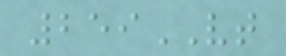259VT
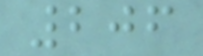206
